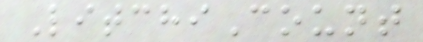LitchiCount
